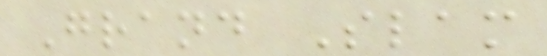Grand Slam
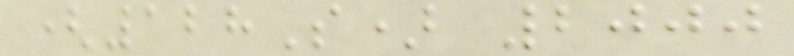(128S) 2000
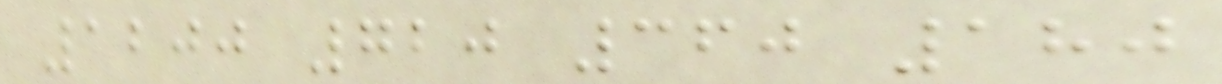1200 720 360 180
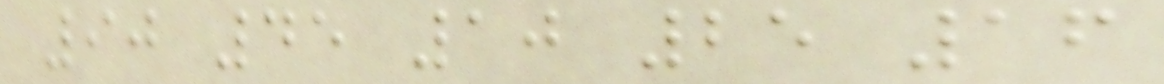90 45 10 25 16
